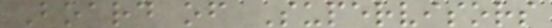Board of Supervisors
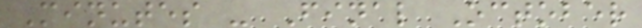Minutes - Final October
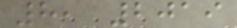8, 2019
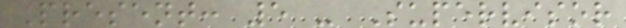Present: 5 - Supervisor
